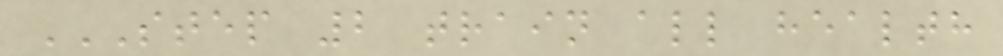STEP 2 TRAIN ALL HEALTH
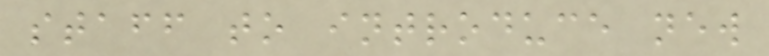staff to introduce new
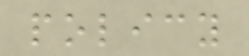policy
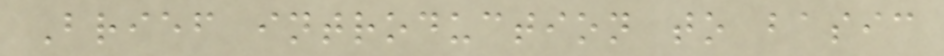Brief introduction to basic
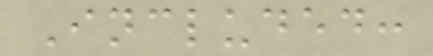Included:
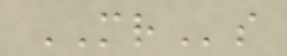MRs
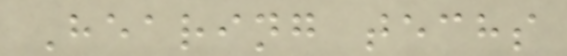Hearing techs
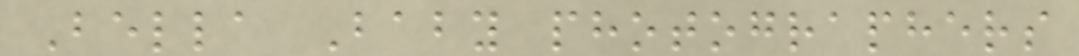Bella Baby photographers
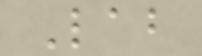Lab
